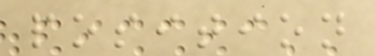position
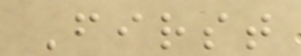First
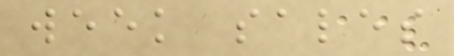week sales
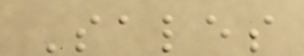Sales
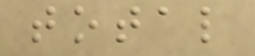total
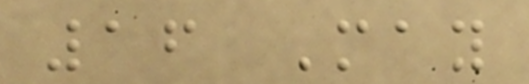16 May
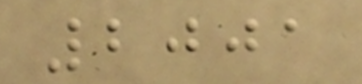2001
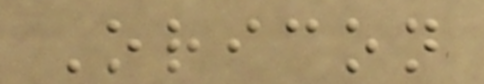Oricon
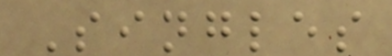Singles
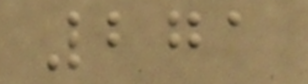271
